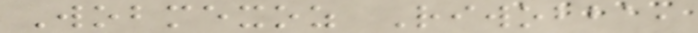Wobmexoz Riwobba,
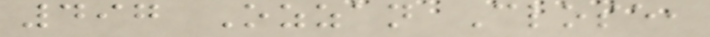497 Ozzan Close,
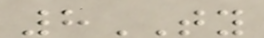8TY
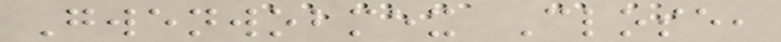Gwenwobmex Close,
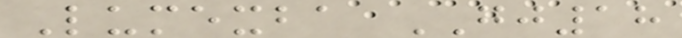Lumexba GJ18
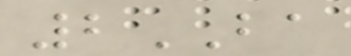2BA
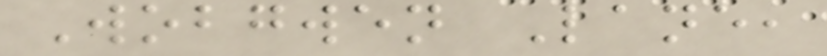Wobgwen Lane,
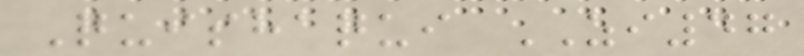Quishaqui ZI47
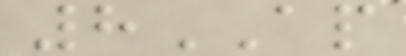8AP
